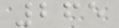265
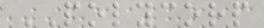POLYCORP
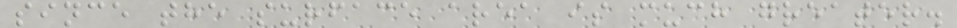since the surface area is much greater.
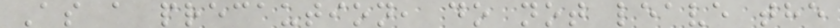As a precaution, do not leave the
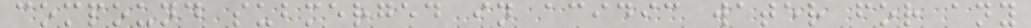compound submerged in acidic water for any
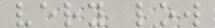very low
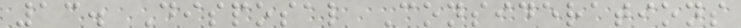13. Disposal Considerations
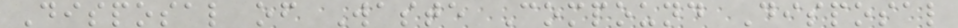Disposal of Waste Compound Disposal
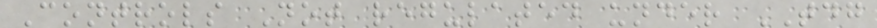Controls Not regulated under TDG
